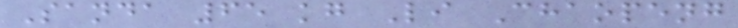Sanda 65 kg Li Chaopeng
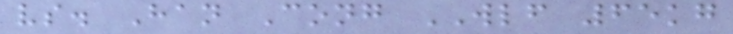vs. Han Cong WLF 65kg
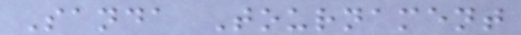Sanda Tournament
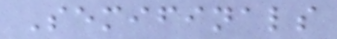Semifinals
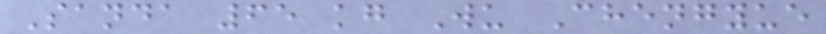Sanda 65 kg Wu Chengyue
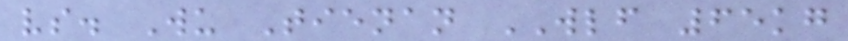vs. Wu Tienan WLF 65kg
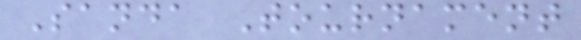Sanda Tournament
